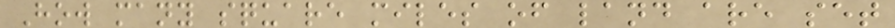How many square miles of land are set
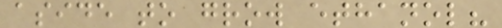aside to grow ethanol?
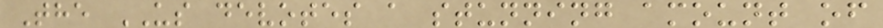The US devotes a stunning amount of
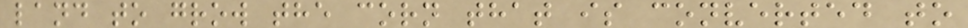land to grow the corn that is converted to
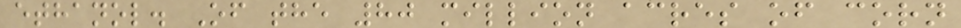ethanol. Of the 80 million acres of corn
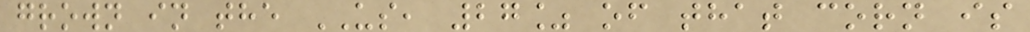grown in the US, 27% of that corn is
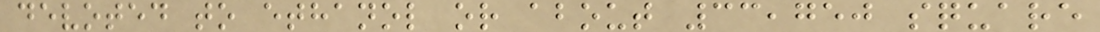devoted to ethanol or about 33,750 square
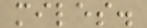miles.
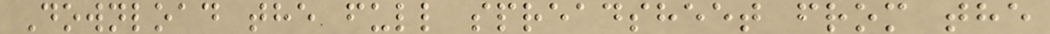Download the full spreadsheet from the
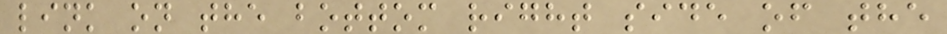link on the bottom right side of the
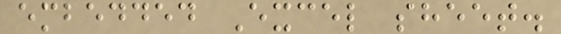embedded Excel sheet.
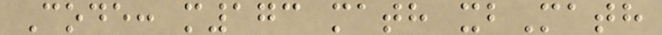Code: m173 math xbMath
